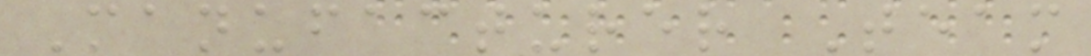Manufacturer Team
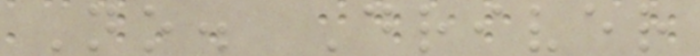No. Driver
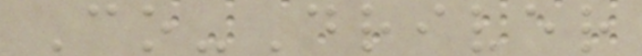Co-Driver
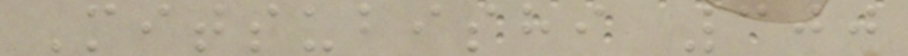Mitsubishi 300
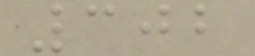302
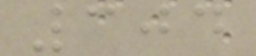304
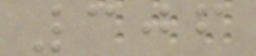306
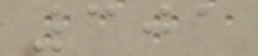301
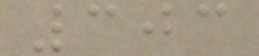303
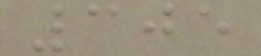305
